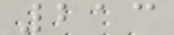213
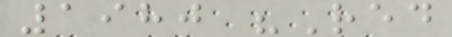1980 "Red
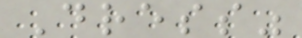Dress"
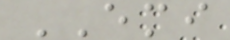EMI
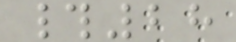#28
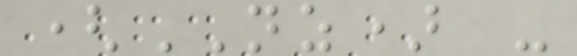(NZ) -
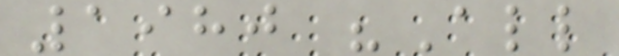1980 "All
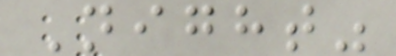Night"
